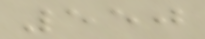550
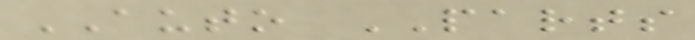AUTO PARTS
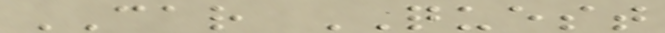CAR QUEST
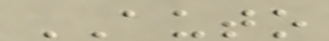AUTO
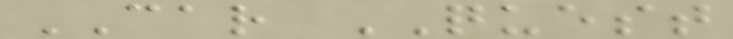CAR QUEST
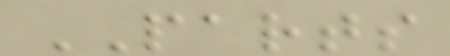PARTS
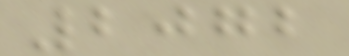2072
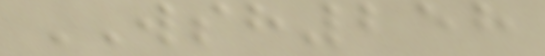WSH258
